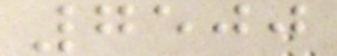7500
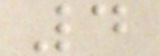4
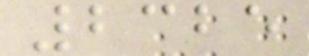2325
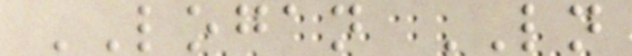LOGAN LN
